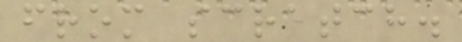from scratch.
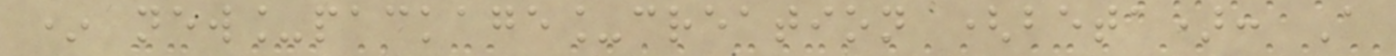* new_package_creation (beta): A
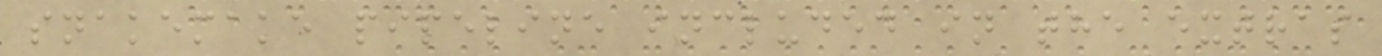snakemake pipeline included in the extras
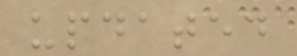updated
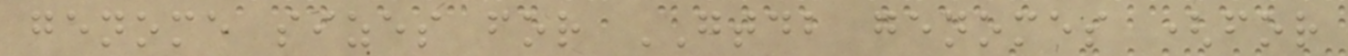genome sizes for GTDB genomes (for
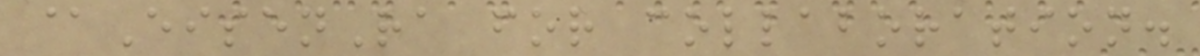@EisenRa for collaboration.
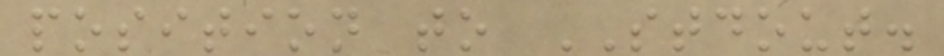position to STDOUT.
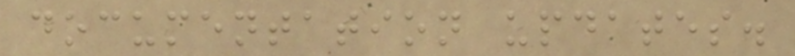documentation updates.
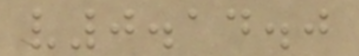v0.14.0
